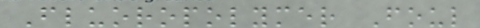Fluoropolymer Foul
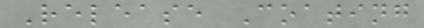Release Coating
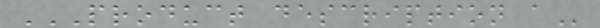PRODUCT DESCRIPTION A
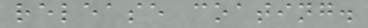release coating.
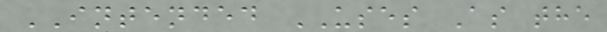INTENDED USES As the
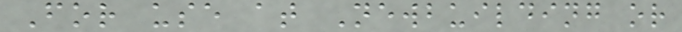For use at Newbuilding or
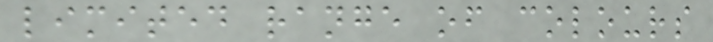limited range of colours
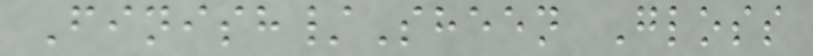Finish/Sheen Gloss
